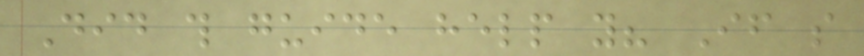Did this guide help you? If so
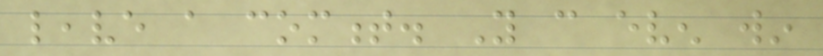leave a comment. You can even win
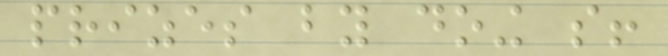prizes by doing so!
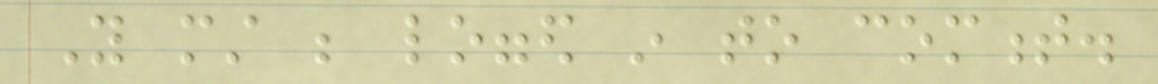You must be logged in to comment.
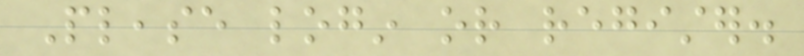Please login or register.
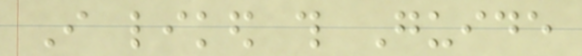I liked this Guide
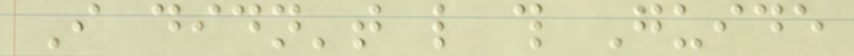I didn't like this Guide
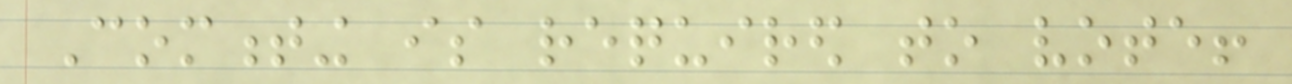Commenting is required to vote!
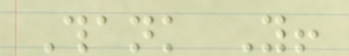Thank You!
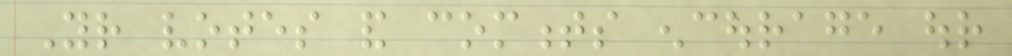Your votes and comments encourage our
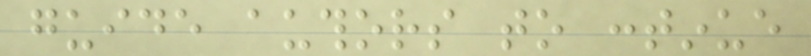guide authors to continue
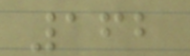162
